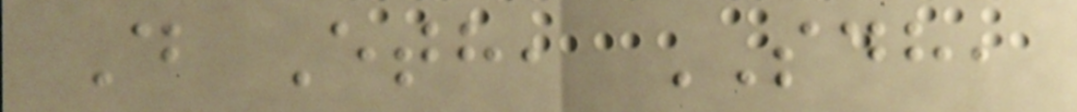D Eth, SDH,
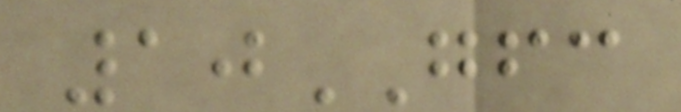10GFC
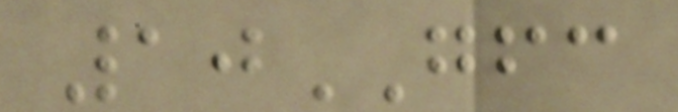10GFC
